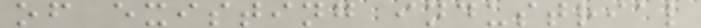of existing industrial
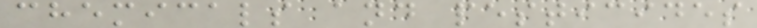chemicals and pesticides
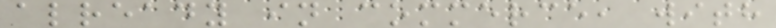already in commerce, with
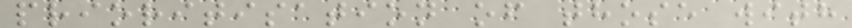prioritisation of those with
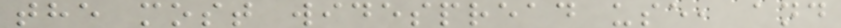the most widespread use, and
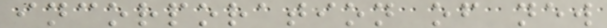incorporation of new
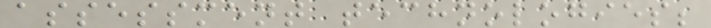assessment technologies;
